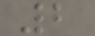2
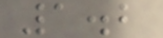1.2
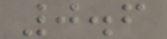0.6
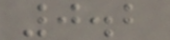0.2
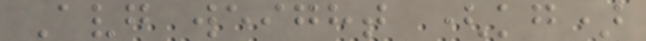Avg weight (kg)
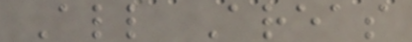All Areas
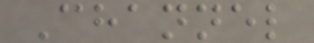Channel
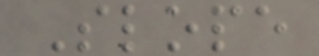Slope
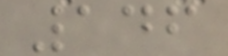146
